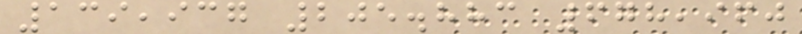139,937 205.883 678,960
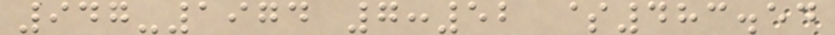947-1974 7:52 $483.54
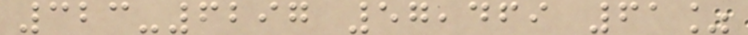323-6297 57,469 61%
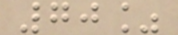70%
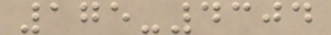175-4304
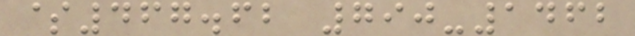$467.62 790-1462
